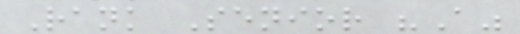Rank Senior "A"
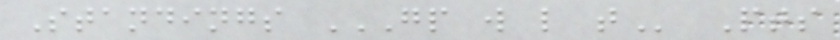Standings GP W L T Pts
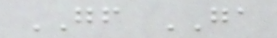GF GA
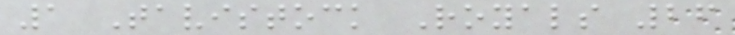1 Tavistock Royals 26
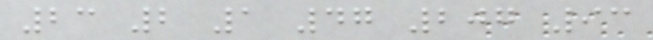23 2 1 47 207 93
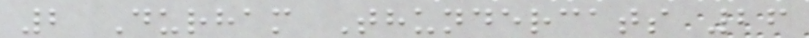2 Durham Thundercats 26
